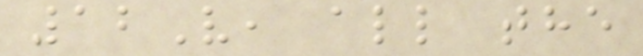12V, all the
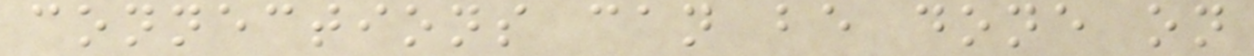connections can be done on
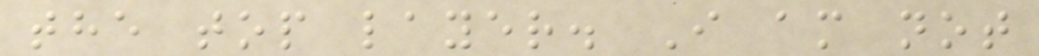the top layer. I am not
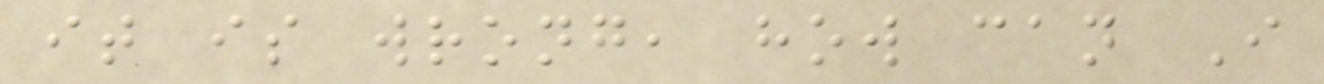it is wrong, how can I
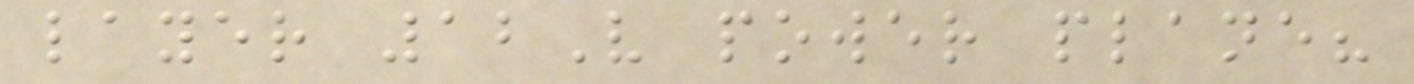layer 12V power plane?
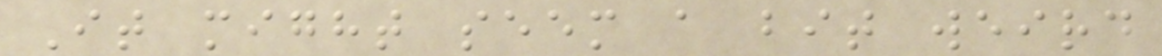It might seem a bit weird
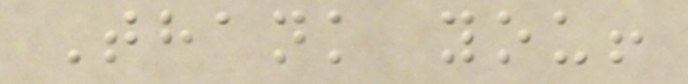Thank you!
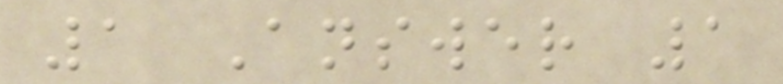1 Answer 1
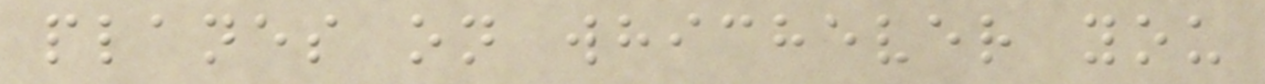planes on whichever you
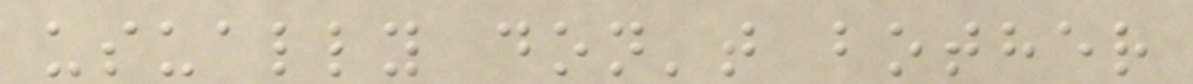usually don't bother
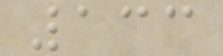133
